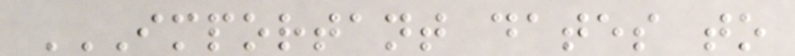IMPORTANT DATES TO
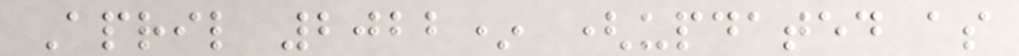April 2022* (updated as
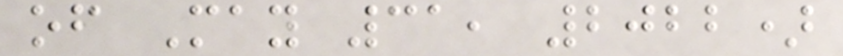of May 31, 2022)
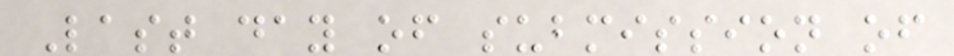Last day of submission of
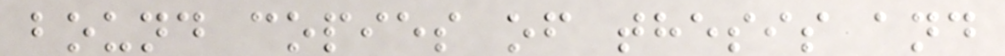bound copies of thesis and
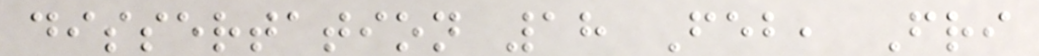dissertation 18 Feb, Fri
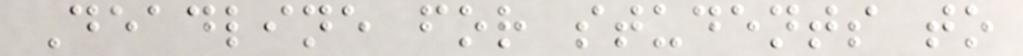Deadline for students to
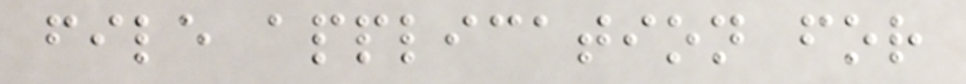file application for
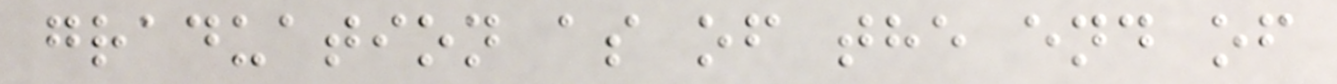graduation as of the end of
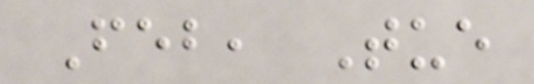Feb, Tue
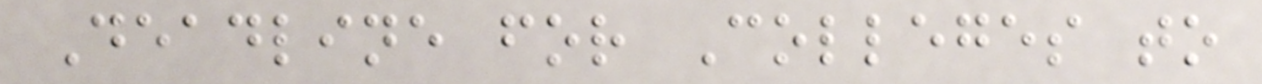Deadline for Colleges to
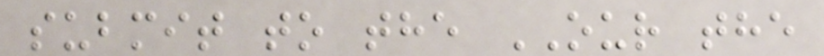submit to the OUR the
